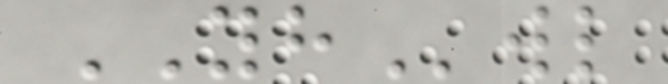YHwl
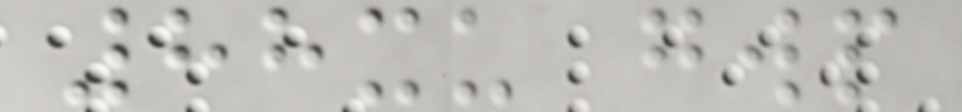88xu gwp
